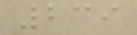239
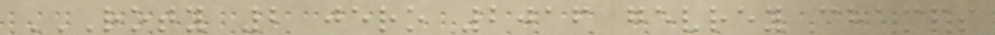ROTY 2 JERO 2016 GEVREY CHAMPS
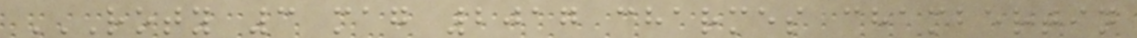ROTY 3 MAG 2017 CHARMES CHAMBERTIN
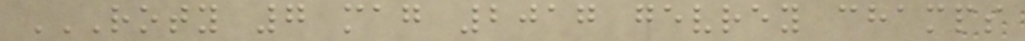ROTY 7 MAG 2017 GEVREY CHAMPS
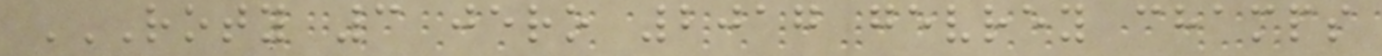ROTY 3 JERO 2017 GEVREY CHAMPS
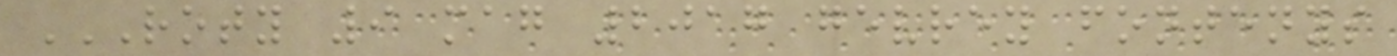ROTY 9 MAG 2017 GEVREY FONTENYS
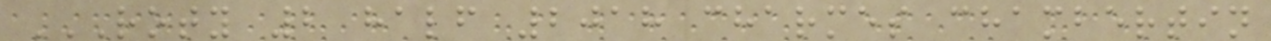ROTY 2 HALF 2018 CHARMES CHAMBERTIN
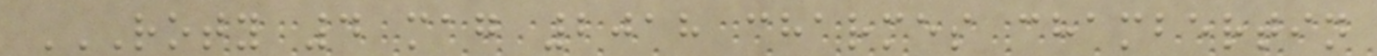ROTY 4 MAG 2018 CHARMES CHAMBERTIN
